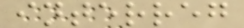interreg
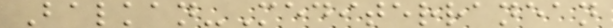Balkan-Mediterranean
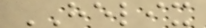HELIX
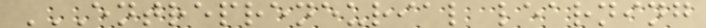ENTREPRENEURIAL LEARNING
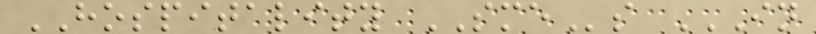HOSPITALITY SMEs IN
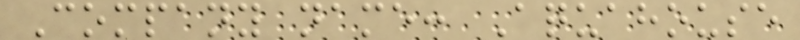Company name: Aquahouse
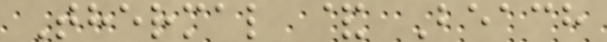Thermal & Beach
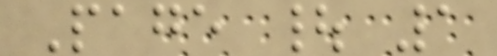Page | 1
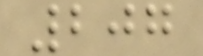207
